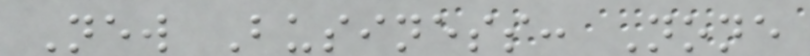New Business: None
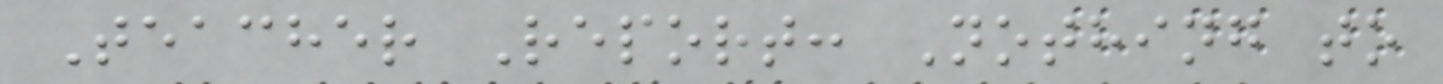Teacher Report: Nothing to
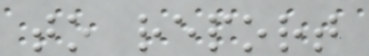to report
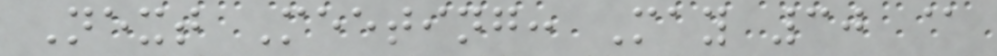Next Meeting: May 30 @
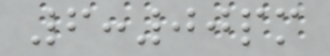6:00pm
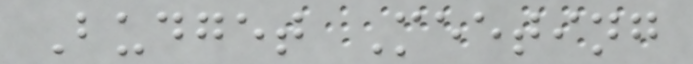Budget Meeting
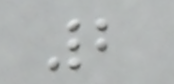2
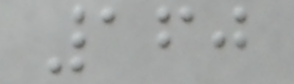160
